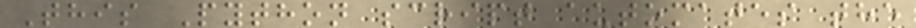This Python script automates the
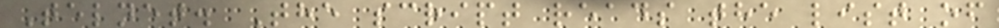Telnet. The script reads the list of
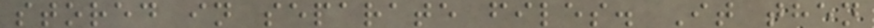stored in separate files. It then
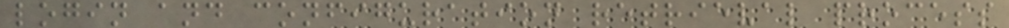login and configuration retrieval process
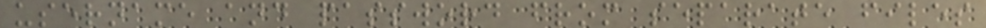username and password from separate files
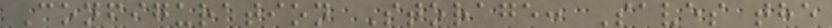Configuration Storage: Saves the
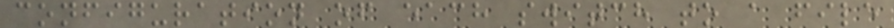configuration of each switch to a file
